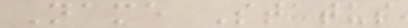Name Status
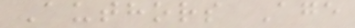Authors Age
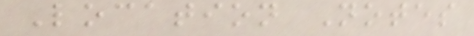Location Notes
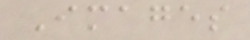Images
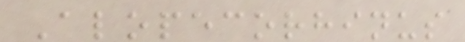Alopecorhinus
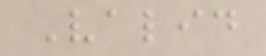Valid
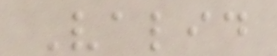Valid
